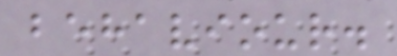behaviour.
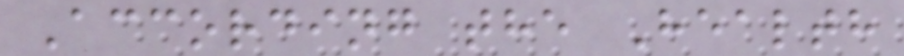According the Health
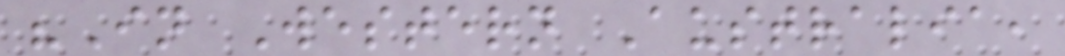"In Western Australia,
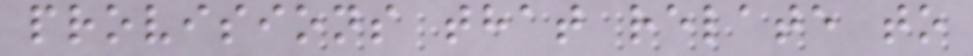provisions that relate to
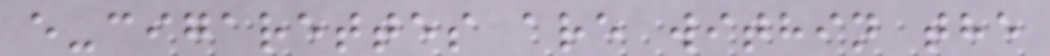e-cigarettes are within the
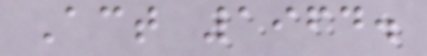Act 1964.
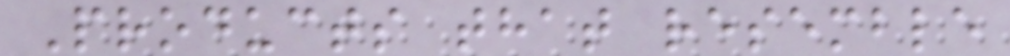Products that resemble
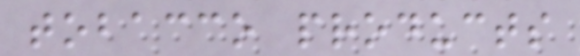tobacco products
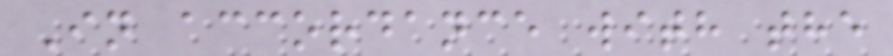In accordance with the
